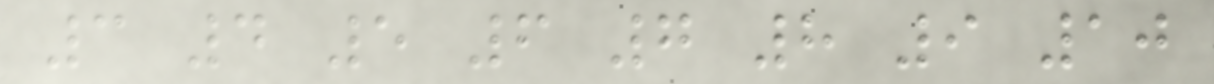3 4 5 6 7 8 9 10
